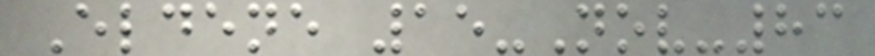Eldene 15-Nov-83
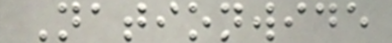Nationwide
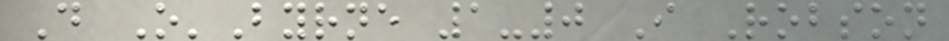D O'Byrne 1-0 I Robson
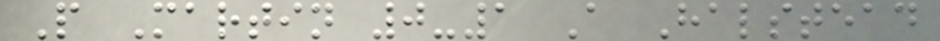P Martin 0-1 A Halstead
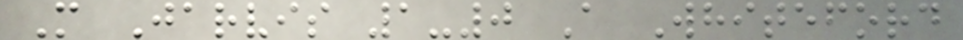M Jarvis 1-0 A Whiteford
